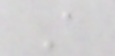A
